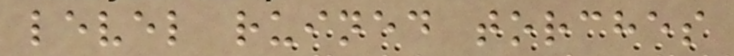level ruined torches
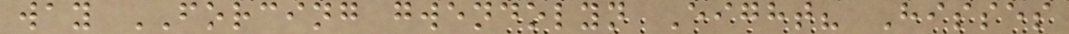way FORCING gwendolyn Eight? Hisses
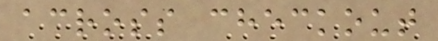across checkout
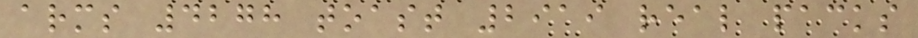arms 4278 toast 2919 real packs
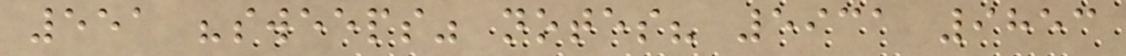551 "sweeps" notes? 5931 9853
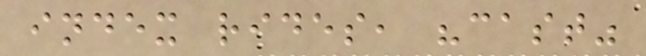index rides, "cast"
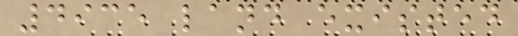4935 land existed
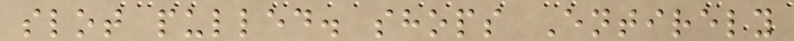slot pulled. shops Entirely
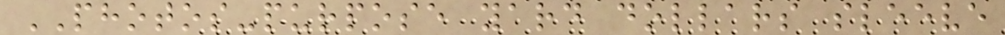PHOTOS-purpose yard dollars sleeve
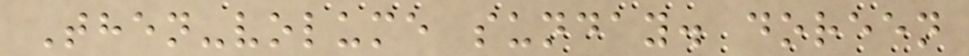Then-volume sunday. doreen
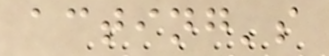acting's
